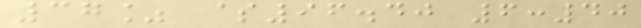37% $96.40 6:40
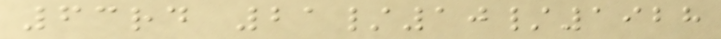63rd 21/10/1928
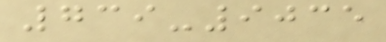739-9035
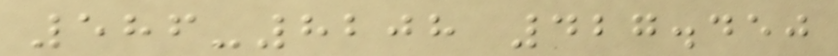586-8208 427.450
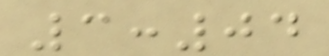3:04
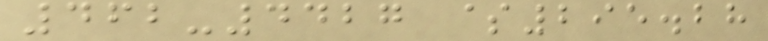462-4427 $295.28
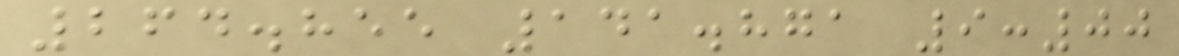264.855 141.871 9:00
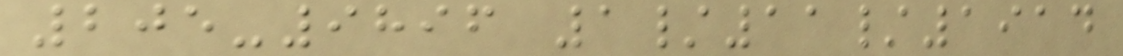205-9896 1/11/1914
